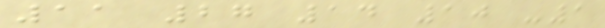11 27 14 10 -1
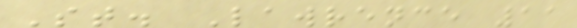St. Lawrence 11
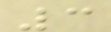3
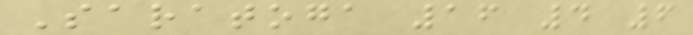Saratoga 16 4 6
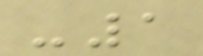-1
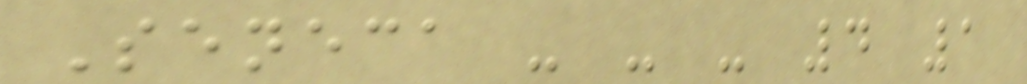Seneca - - - 4 1
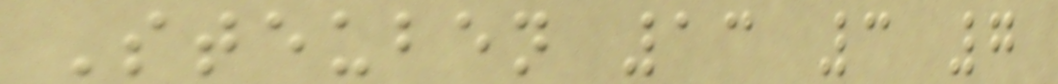Steuben 13 3 7
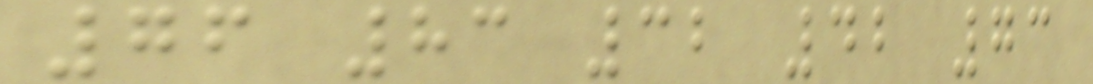76 83 32 42 73
